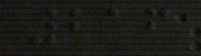216
